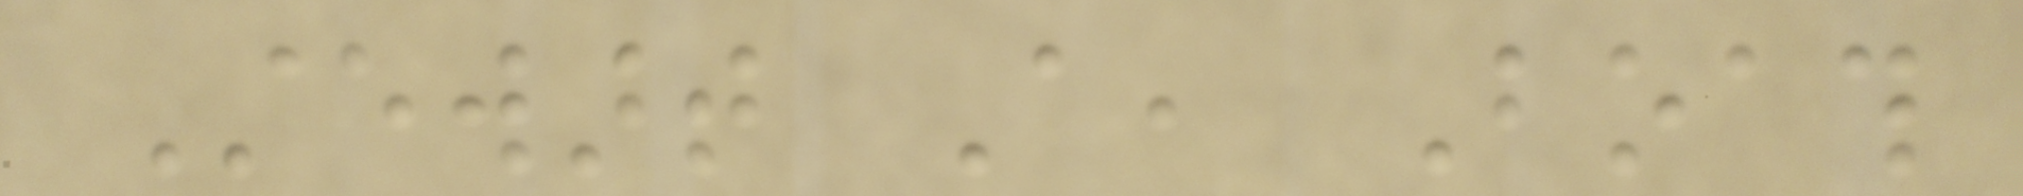Stewart A, Boath
